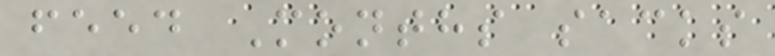feed Months sacks
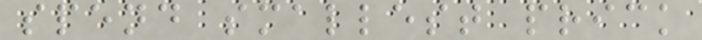spend smallest prick
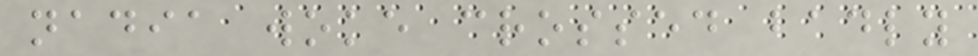nadia woke crossed badly
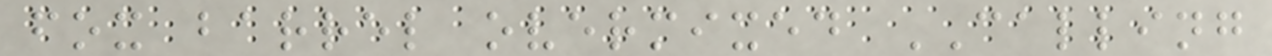fox barrel overmixed CALLING
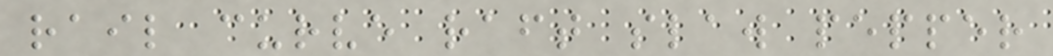rail curve raft slaw pepper
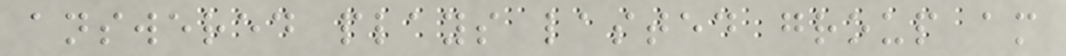answered plays lasted group am
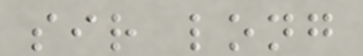sir long
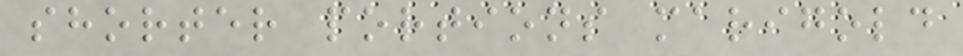shorter portions marigold
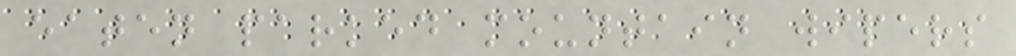eaten parked mountain wipers
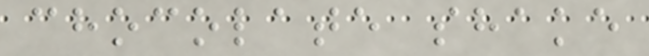chocolate shake
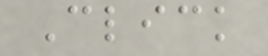Click
